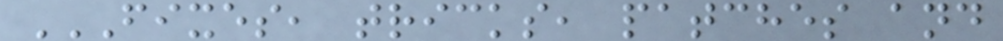FIXES, TRICKS, PATCHES AND
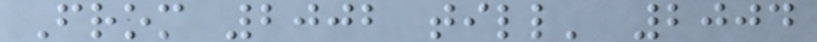From 2002 till' 2004
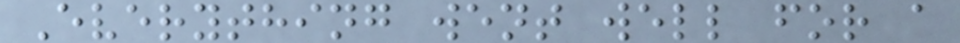Everything went well for a
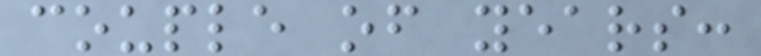couple of years:
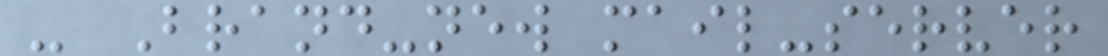- Brand-new mail-server
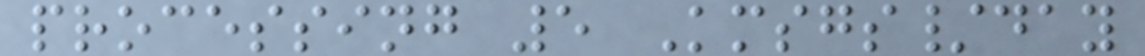processing 5 Kmsgs/day
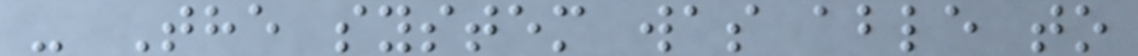- The system was able to
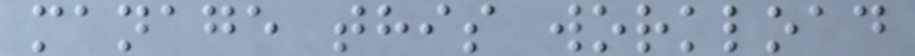manage this workload
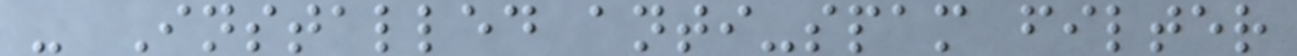- Installed anti-spam filter
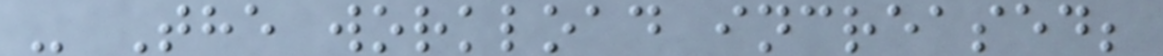- The workload increased;
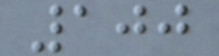100
